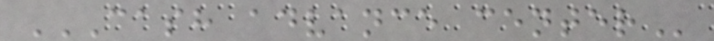CASH ADVANCE CENTER
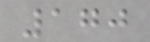170
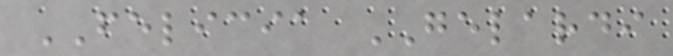FELICIA GELARDI
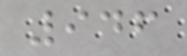946
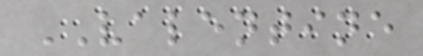VALENTINE
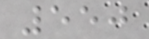550
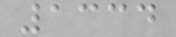1334
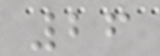26
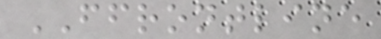FFRONTLINE
